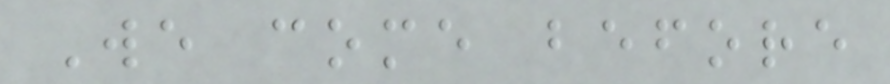We come before
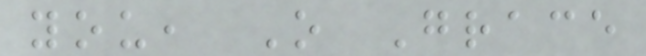you, O Grace
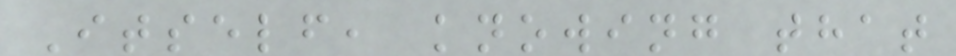Itself, knowing that
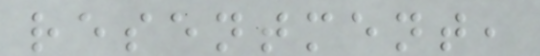resentment,
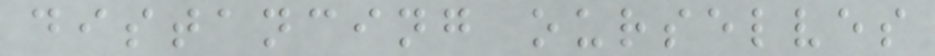distancing ourselves
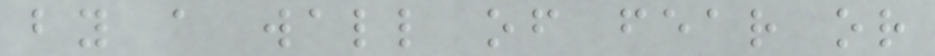by a wall of fear or
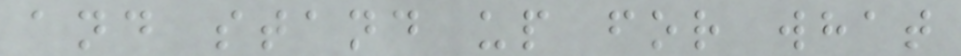and stand up for what
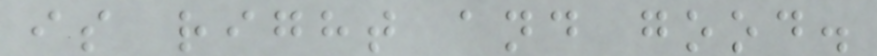is right and good.
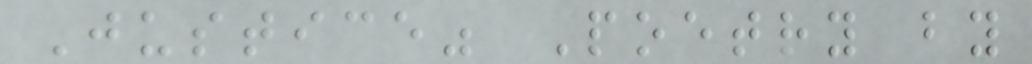Justice" Poetry by
